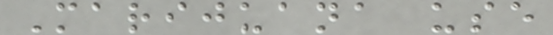Marijuana use
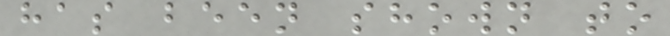has been shown to
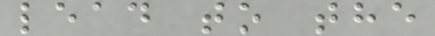lead to the
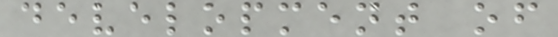development of
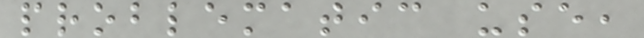problematic use,
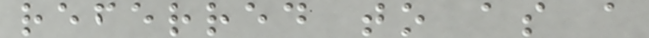referred to as a
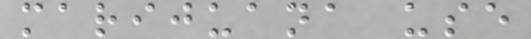marijuana use
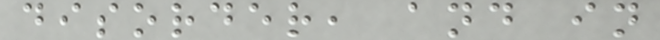disorder, and in
